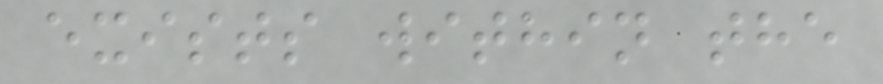exists within the
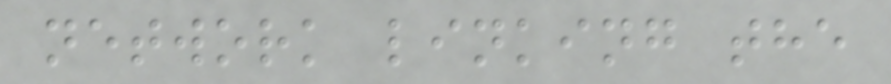network linking the
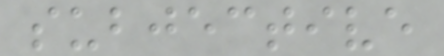subjective
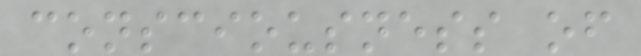consciousness of
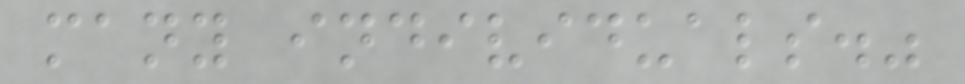many individuals."
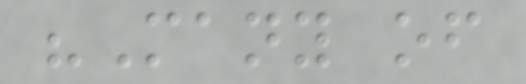"Many of
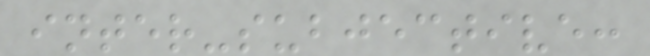inter-subjective:
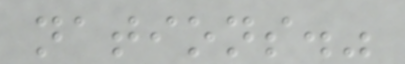nations."
